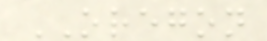OREGON
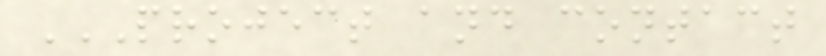PROJECT AND CONTACT
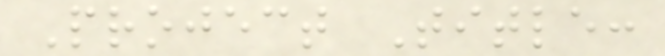Project Title:
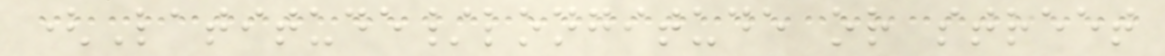(Latitude/longitude or street
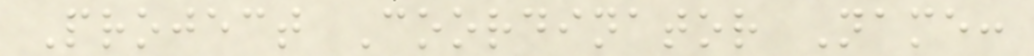Project Coordinator Name:
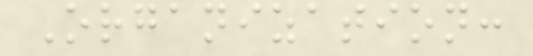Organization:
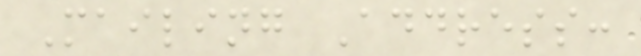Mailing Address:
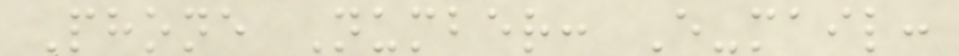Phone Number: E-mail:
